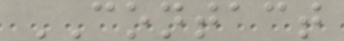CONTACT
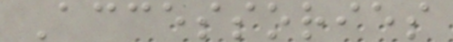Accessories
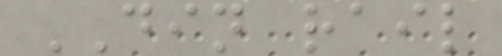DIN rail
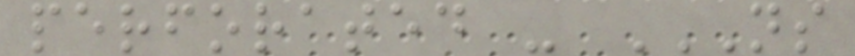perforated - NS
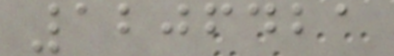1206421
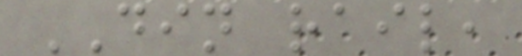DIN rail,
